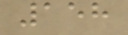158
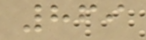869
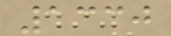1330
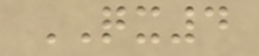QX4
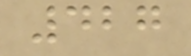427
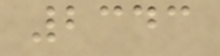2343
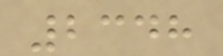2348
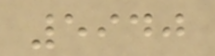5940
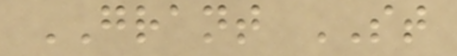GRANT ST
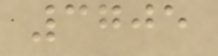3705
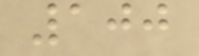100
